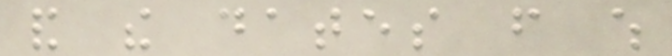and the dates from which
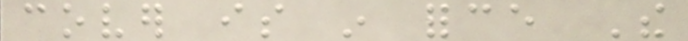cover is in force The
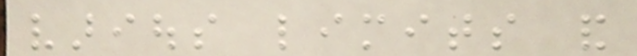various limits and
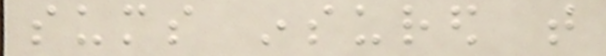sums insured that
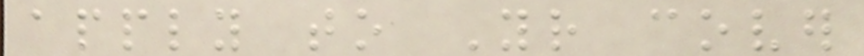apply to Your cover
